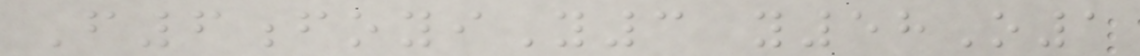F6foyiY3 y58O1
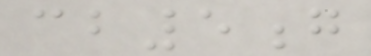cb5g
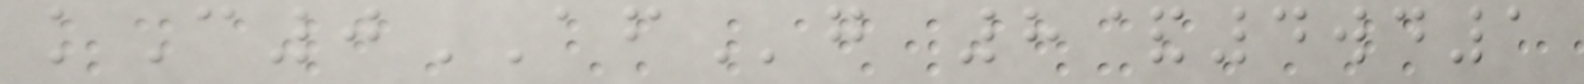kC0AFg 8&4wd1
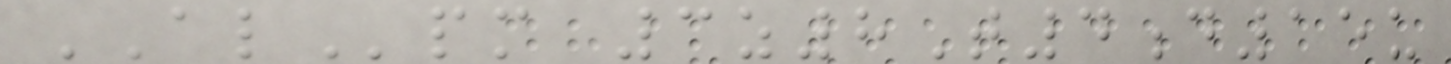ALpm 3z8T4d15u
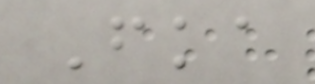Fka
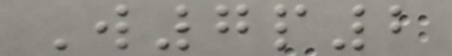W7p2
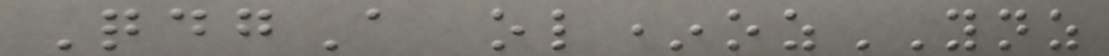QdgA ol*ozYNZ
